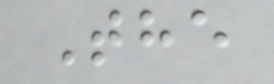The
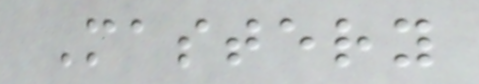Mastery
